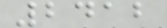2412
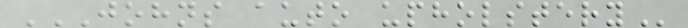JOHNS AUTO UPHOLSTERY
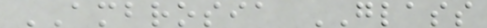AMBROSIA GLASS
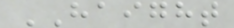HAIGHT
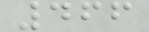466
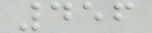456
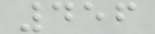456
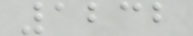1232
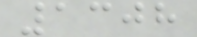1308
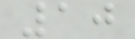10
